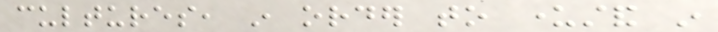cultures, in order to understand in
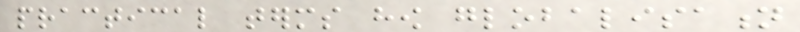practical terms how globalisation
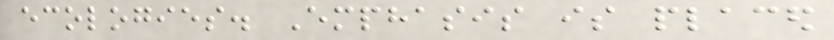ecologies. Emphasis is placed
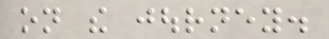on the journey.
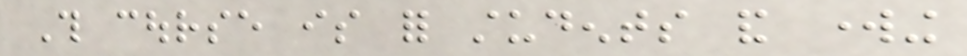This course is for students and working
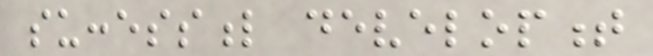successful development
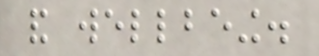and wellbeing.
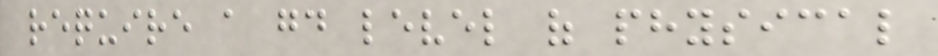require a good level of physical
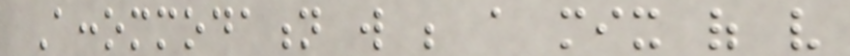Accommodation will be a mix of very
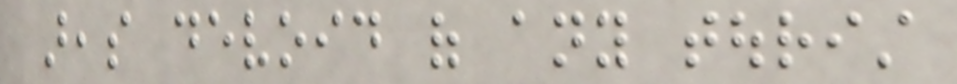areas devoid of any tourist
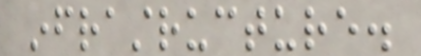infrastructure.
